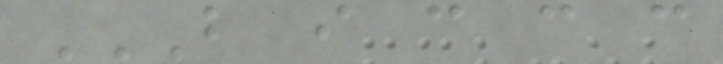B I C C C
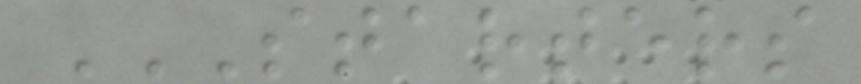STARTERS
